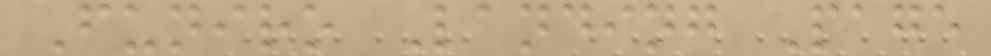Funiro Landing Page
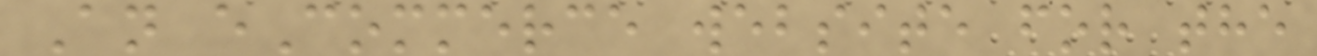An eCommerce website for the
